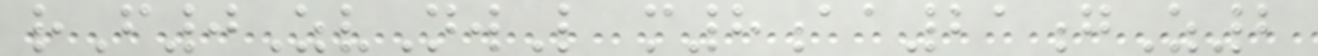rF0ZvNwL m8aa21gZ2
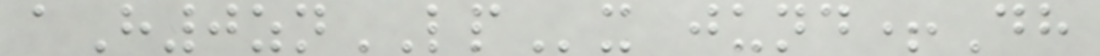aH0znLPx jund+Dh
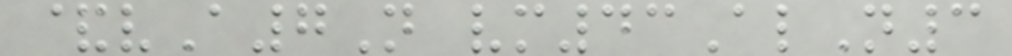&vA7N vm43AlN3
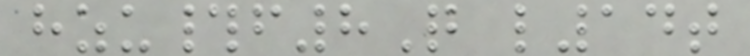hzu#f8Q l14t
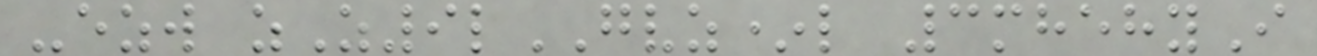-ezw zZ9lGVZ*l 3mhehyI
